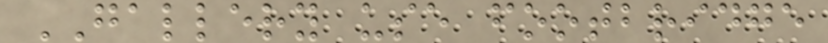GALLERY use footbridge
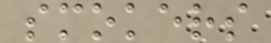smokers
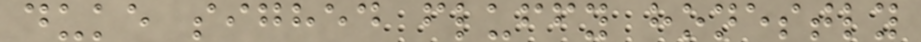duke sighed fluffy honestly
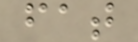fat
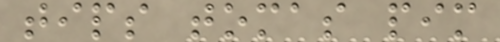tips tomas pim
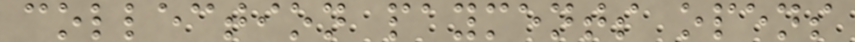collection payments opens
